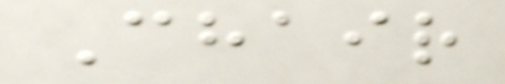Chair
